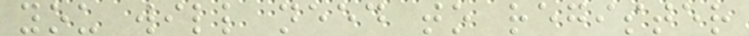you will need to register
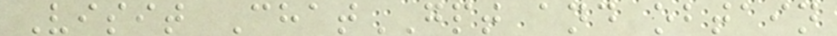Visit ChatGPT and obtain
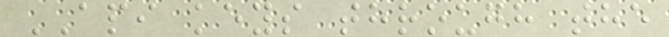API keys through the
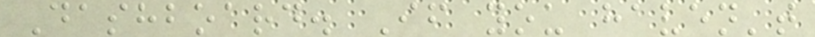Dashboard. If you haven't
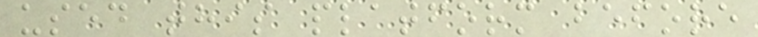used this platform before
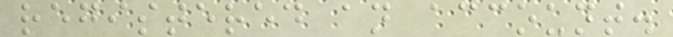registered an account.
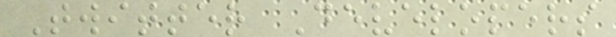Twitter Developers
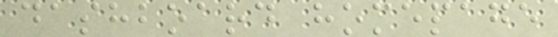dashboard homepage
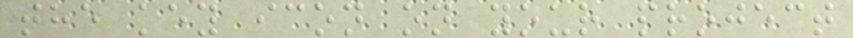the key icon on your project
